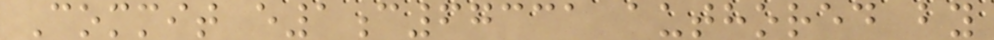Commit e1c67331 authored by
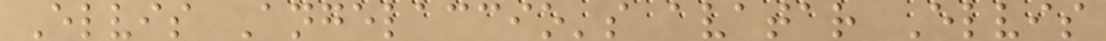Elvis Angelaccio's avatar Elvis
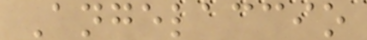Angelaccio
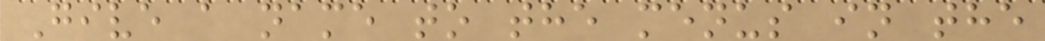Give a name to the menus in the
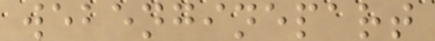webenginepart
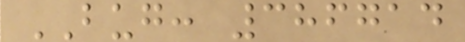BUG: 386714
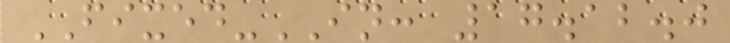FIXED-IN: 17.12.0
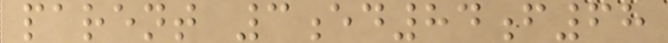parent 3ed84f68
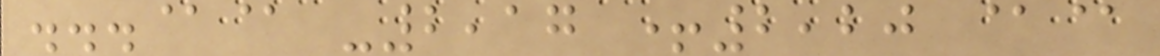...@@ -2,17 +2,20 @@
